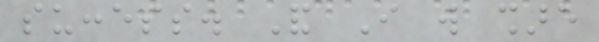success. And I will share
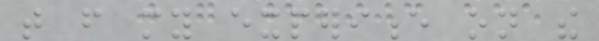that from my experience on the
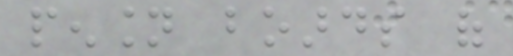pension boards of
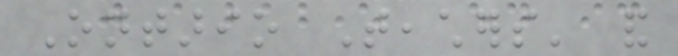Ontario Teachers' and
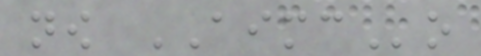now AIMCo
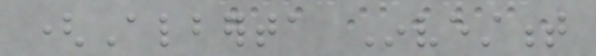(Alberta Investment
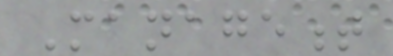Management
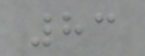83
